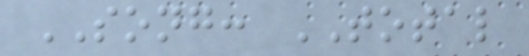SONG: TOTAL
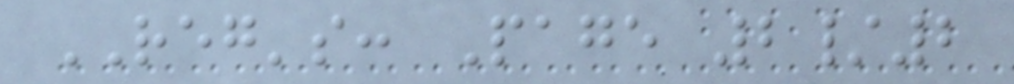REG's: Page 2/2
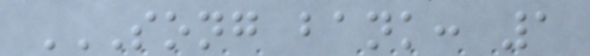SONG BANK: 1
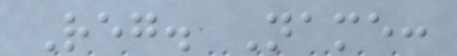Reg. Name:
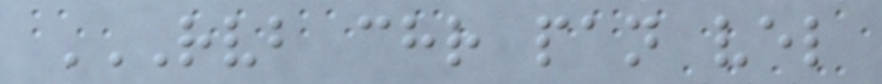RVB CHR PAN VEL
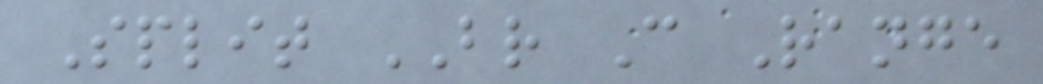Split BR C Range
